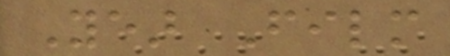Year Film
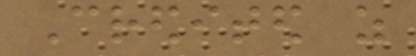Credited as
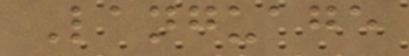Language
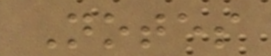Notes
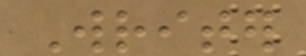Writer
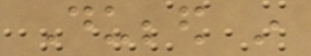Dubbed in
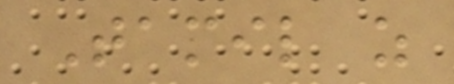Tamil as
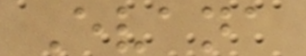Evana
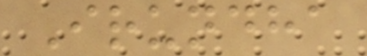Irundha
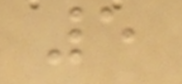5
